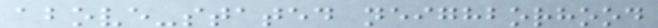above-stated neighborhood
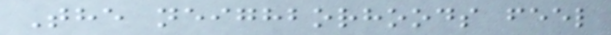The neighborhoods feel
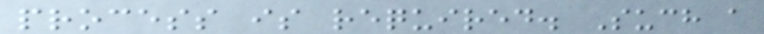process is required. Such a
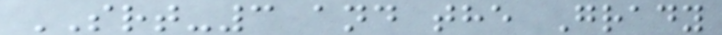SRT-3 and the Grady
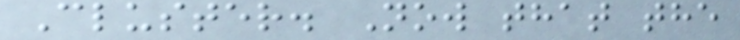Cluster. Now that the
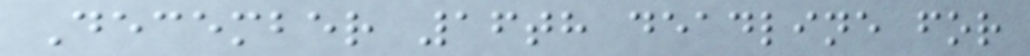December 16th deadline for
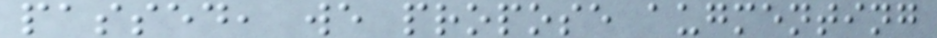passed, we propose augmenting
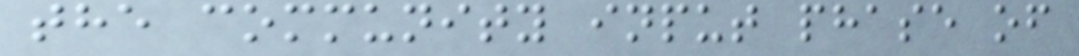the community input phase of
